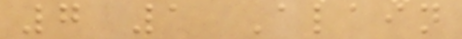7 1 Alain
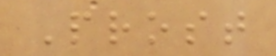Prost
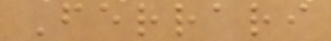Ferrari
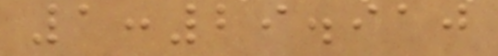1:29.910
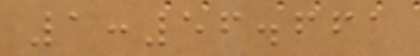1:56.661
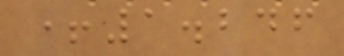+1.246
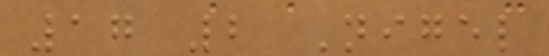17 2 Nigel
